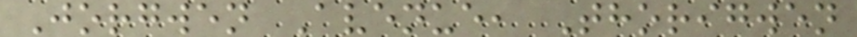Jorgwen Avenue, Thorigwen
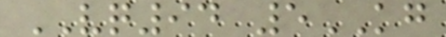VQ94 5KG
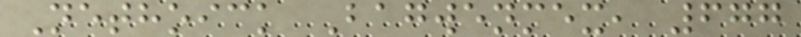Nethoick Bagwenmex, 677
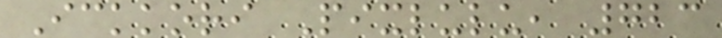Ickkori Pixlulu, 723
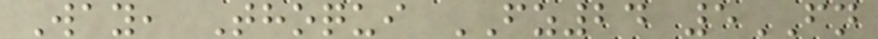Way, Thoqui FZ24 5FN
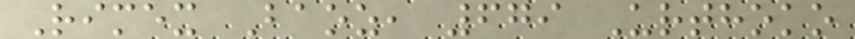Rimex Baoz, 679 Urthoko
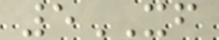5XF
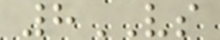8VS
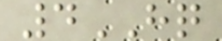4HQ
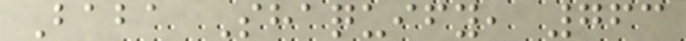Baba Shaquify, 763
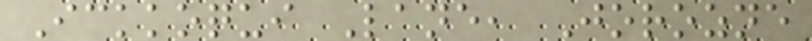Ickkoqui Lane, Jorozne
